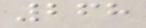268
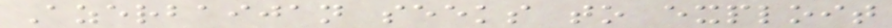Azerbaijan seeks to exploit
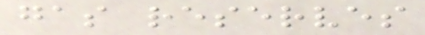gas reserves
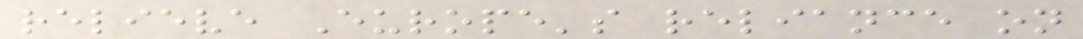relieve Europe's reliance on
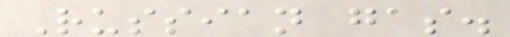Russian gas.
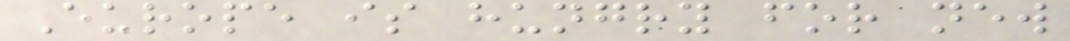Europe is hungry for new
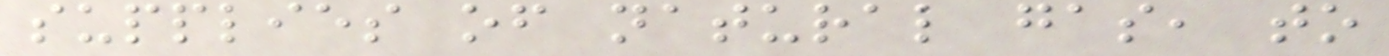supplies of natural gas, to
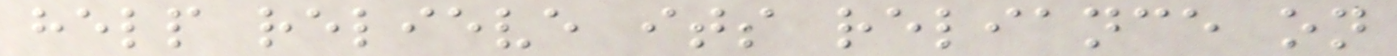help relieve its reliance on
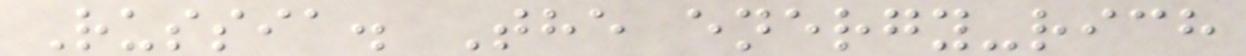Russia. The energy-rich
